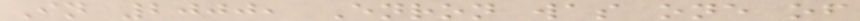In 2000, Enron was one of
